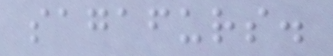sagafurs.
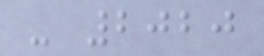- 2020
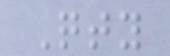Qty
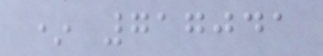* 717041
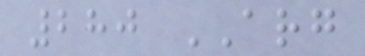280 ARG
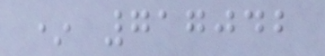* 717042
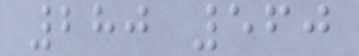280 560
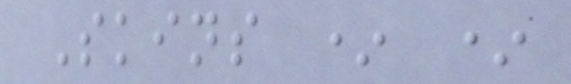Skins * *
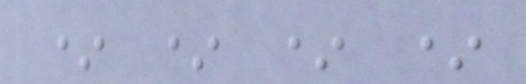* * * *
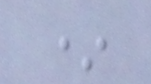*
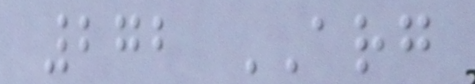272 ARG
